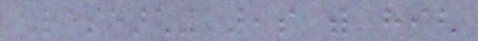Researching areas with high
